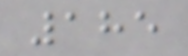185
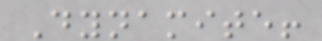Dynamite!
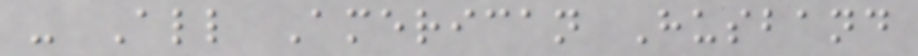- All American Husband
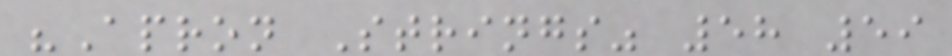"Apron Strings" 58 59
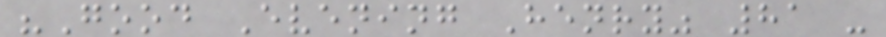"Good Evening Henry" 81 -
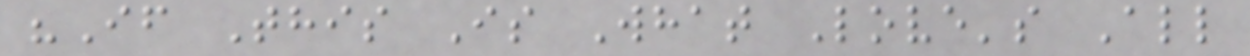"If This Is What Love's All
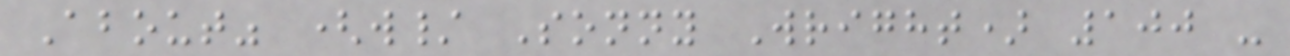About" (w/ Sonny Wright) 100 -
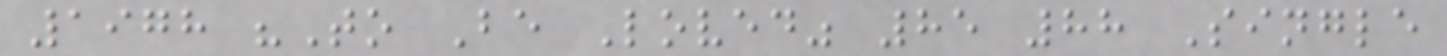1978 "To Be Loved" 85 88 Single
